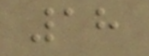18
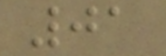01
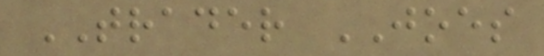TRADER JOES
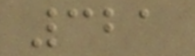321
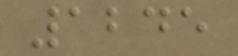1245
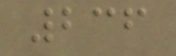236
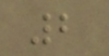2
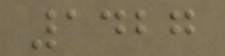1427
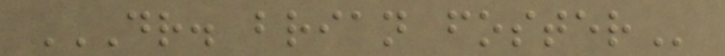DR. BRIAN FOSTER
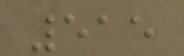515
